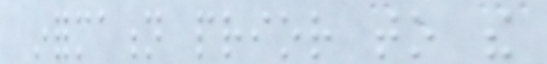information prior to the
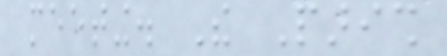meeting. The Parish
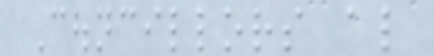Councillors also
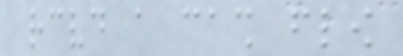received a cash flow
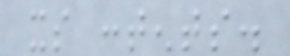its contents.
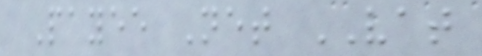Payee Net VAT
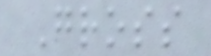Gross
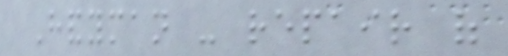Handyman - repair of
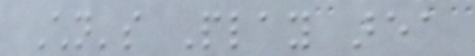Children's Play area
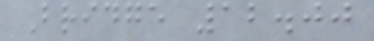Bridge 12.00
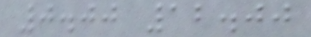0.00 12.00
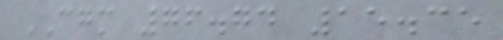CGM 76.74 15.35
